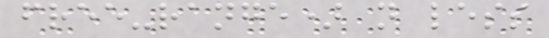free-range) not less
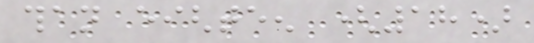than eighteen (18)
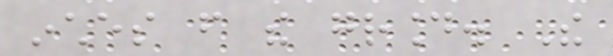inches from the ground. The
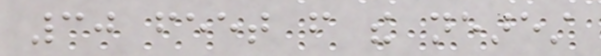30 feet from the nearest
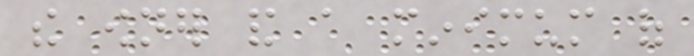the owner and a minimum of
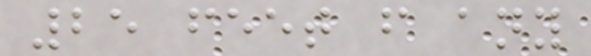25 feet from any
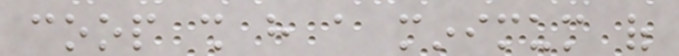coop shall have a minimum of
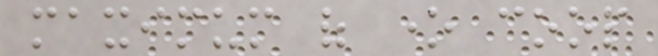maximum of one coop
